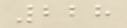228
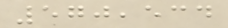570,534
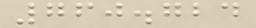760.724
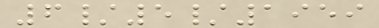6/5/1959
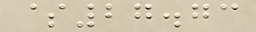$27.73
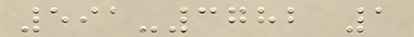591-3782 1
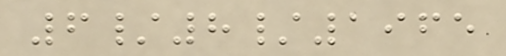6/8/1965
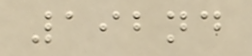192nd
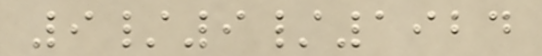9/9/1924
